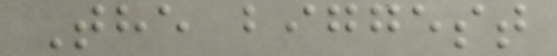The biggest
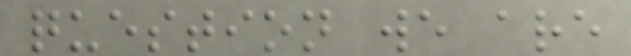question we are
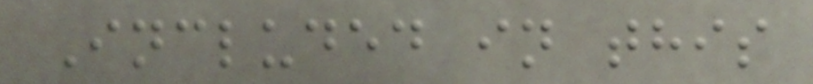Included in this
